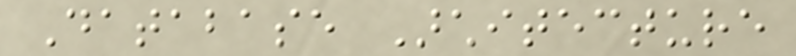Database Architecture
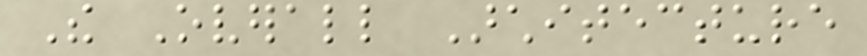The Overall Architecture
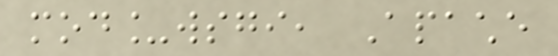mod_wsgi, Apache
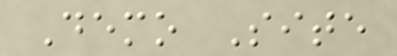Demo Site
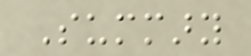Summary
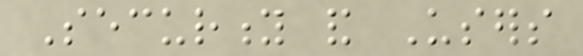Security and Users
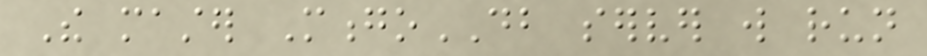The master MongoDB server will run
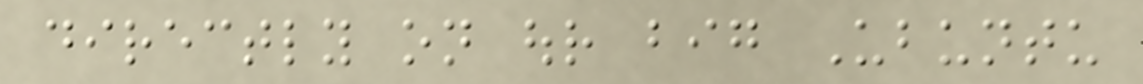directly on our big Ubuntu
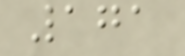171
